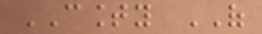COUNTY OF
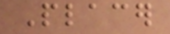Placer
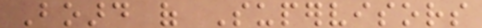Board of Supervisors
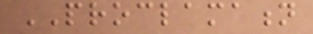PROCLAMATION
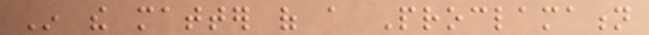In the matter of a Proclamation
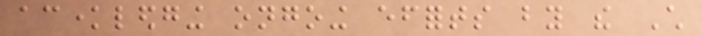acknowledging ongoing efforts by the Child
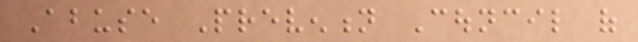Abuse Prevention Council of
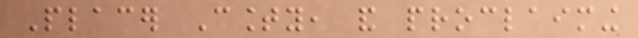Placer County, and proclaiming
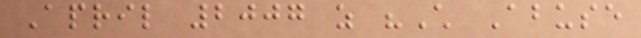April 2007 as "Child Abuse
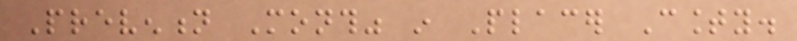Prevention Month" in Placer County.
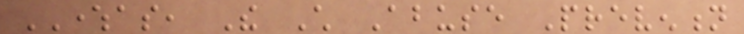WHEREAS, The Child Abuse Prevention
